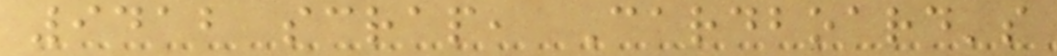9412 scrap, Cardboard's
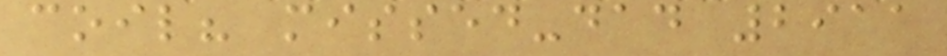coil? missed-dad 2911
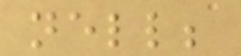nell;
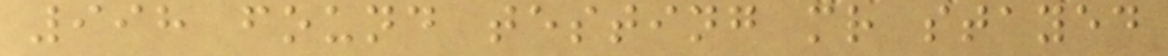998 found testing mr stayed
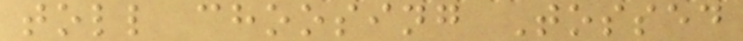toll choosing Tossed
